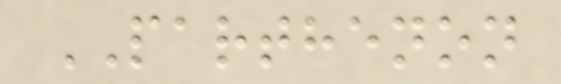PARTHENON
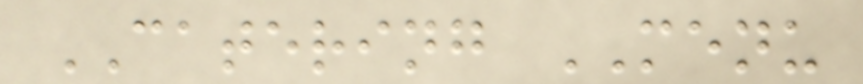CATERING MENU
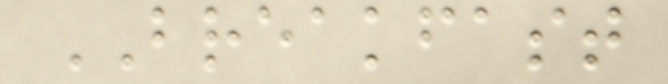BREAKFAST
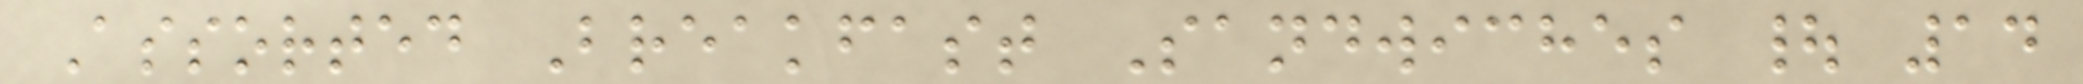Assorted Breakfast Sandwiches | 14
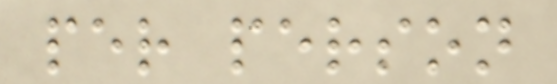per person
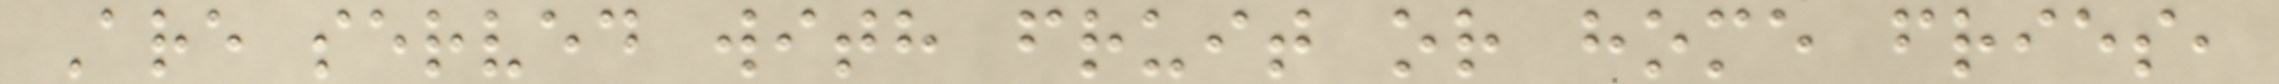Are served with fruit or home fries,
